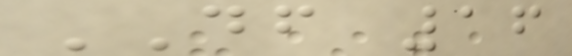DF 16
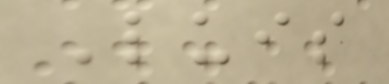Luis
